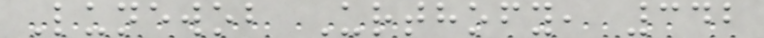Lunewob Urthofy, 342
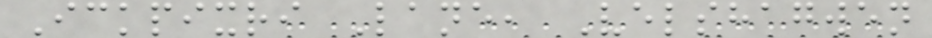Ickpixri Lane, Velshagwen
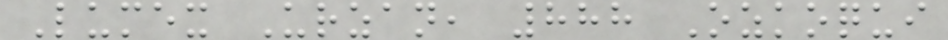Lumex Urzan, 888 Ozkoqui
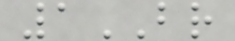1BR
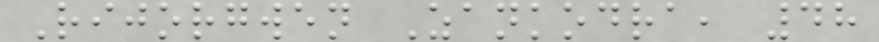Rijorgwen Zankodra, 48
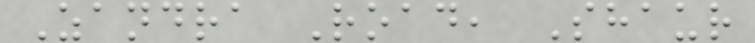Zandra Road, Shaur
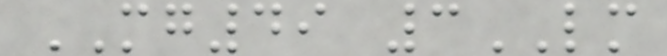MG49 3LM
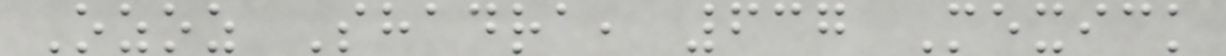Ozoz Shadra, 637 Mexick
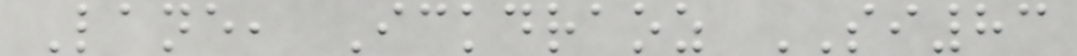Lane, Ickdraoz SI83
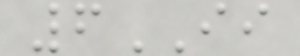6II
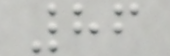86
